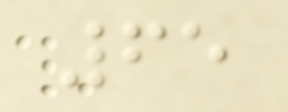65
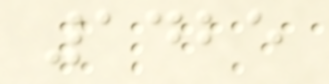1425
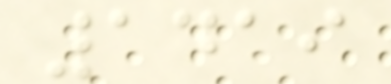1419
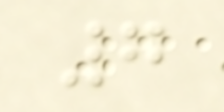7
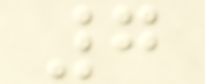7
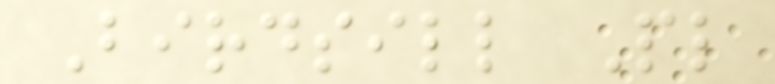Birdsill Pl
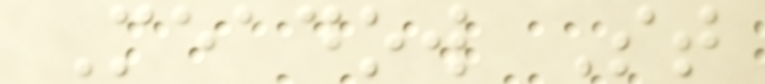Meadow St
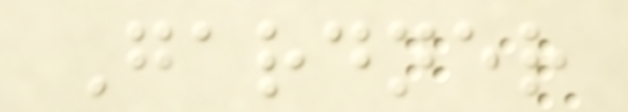Gardner
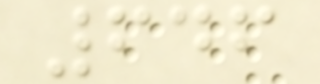646
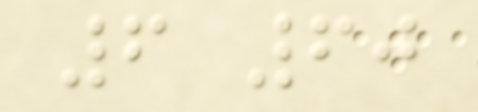6 60
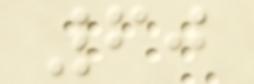60
